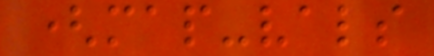(map-vals
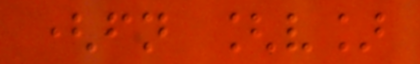(fn [v]
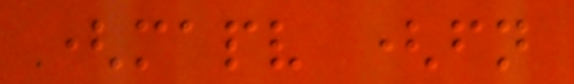(mapv (fn
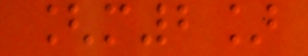[m2]
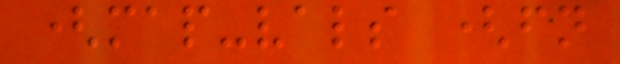(map-vals (fn
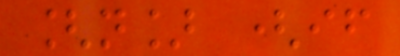[n] (if
